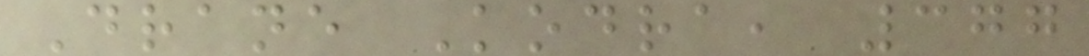Drane Kodra, 377
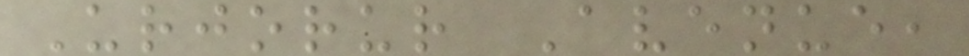Urjorur Avenue,
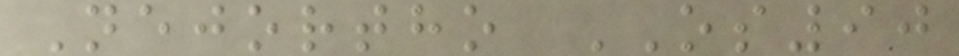Nejortho OS90
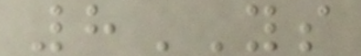8YS
